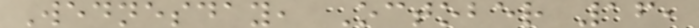Wednesday, October 16,
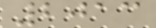2013
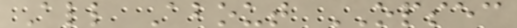All About OPSEC
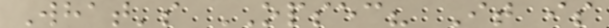What's OPSEC? It is
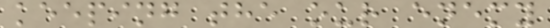keeping the our enemy
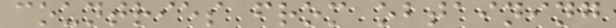countries from obtaining
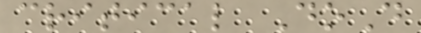critical DoD
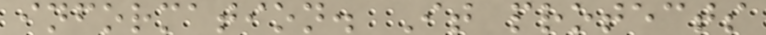information. It protects
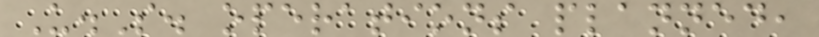U.S. operations planned,
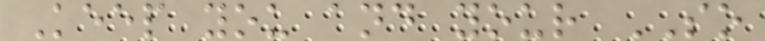Keep you and your SO
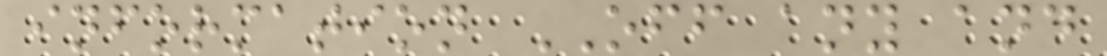information OFF any and
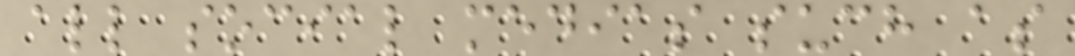all social medias such as
